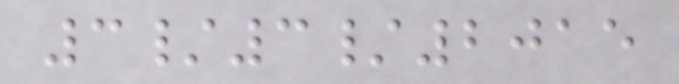3/3/2015
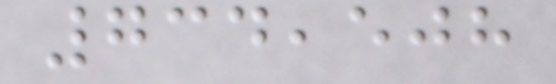734,508
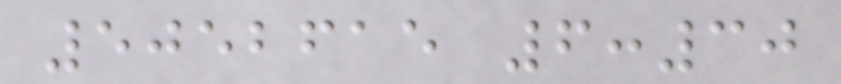5052615 6:30
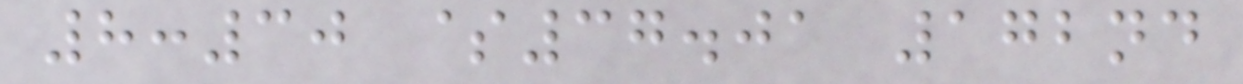8:30 $37.01 172nd
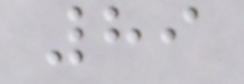89
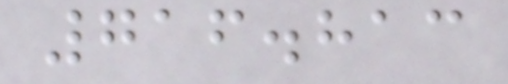716.813
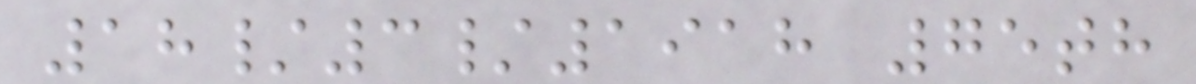18/3/1918 75th
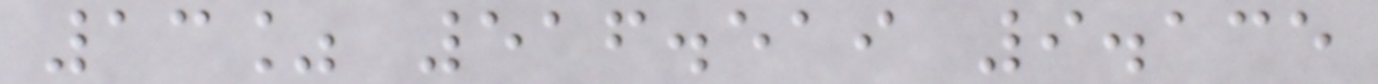13% 516.519 9.135
